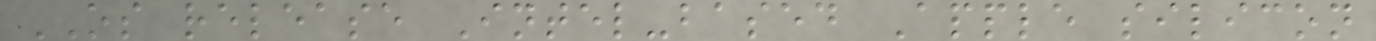OS release Intel-based Apple silicon
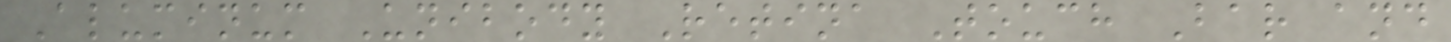Aluminum Unibody Retina Touch Bar and
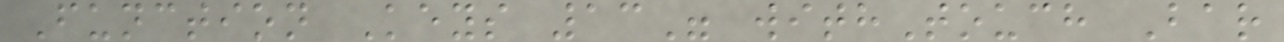Function Keys 13" withTouch Bar
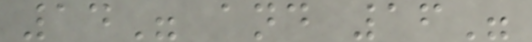14" and 16"
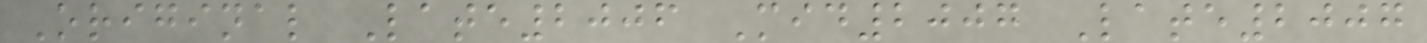Original Late2006 Mid2007 Late2007
